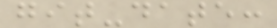git-date:
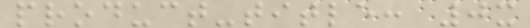product-title: 0x
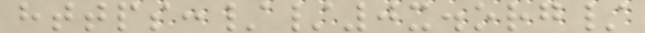https://0x.org/
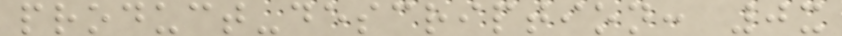product-description: 0x
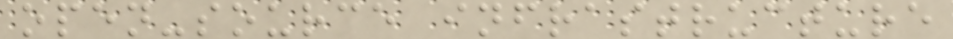open-source infrastructure
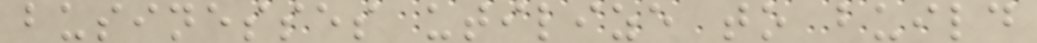businesses utilize to build
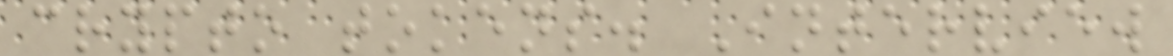crypto tokens. Interview
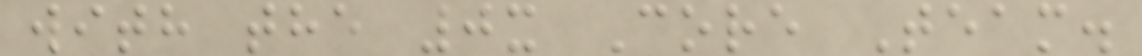with the 0x Core Team.
